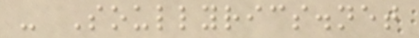- Soullyrics.net
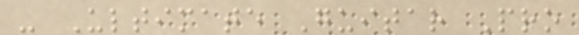- Ultimate Guitar Pro
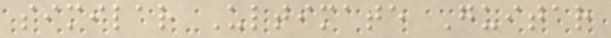similar Ultimate Guitar
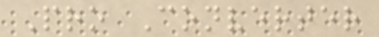Pro Converter
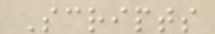Scripts
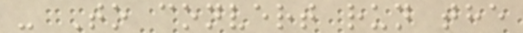- To convert run the
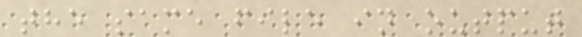the same file in output
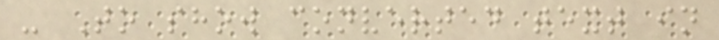- To show converted text in
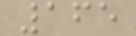165
